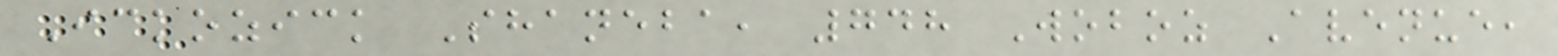Ickozick Shaneba, 748 Woboz Avenue,
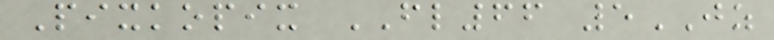Pixkopix FL66 5JZ
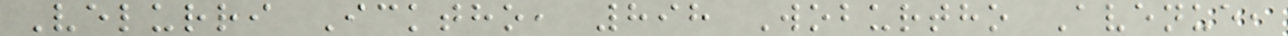Velurri Icktho, 898 Woburtho Avenue,
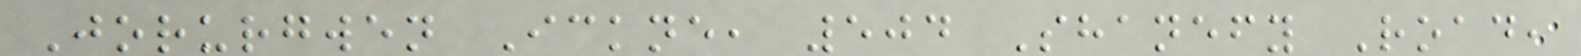Jorurgwen Ickne, 504 Shanefy Road,
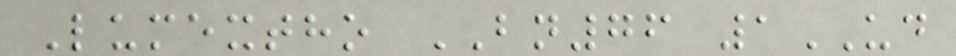Lumextho BN76 1UD
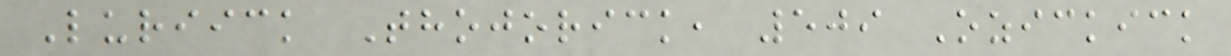Luriick Thojorick, 509 Ozickick
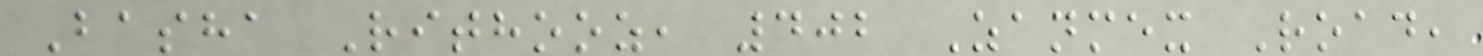Basha Rithooz, 402 Zanmex Road,
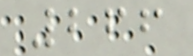266
